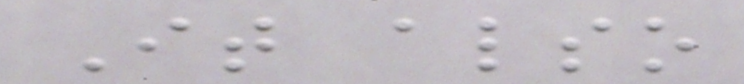It also
